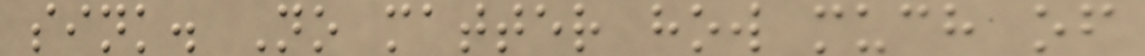sink. No matter how much of
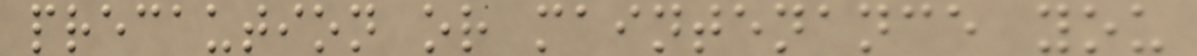precaution or maintenance you
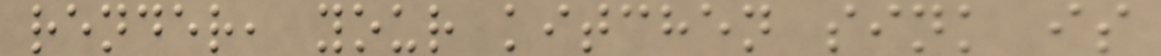render, your kitchen sink is
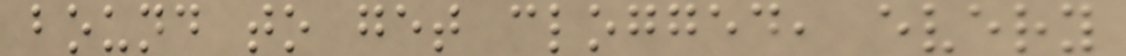bound to get clogged, every
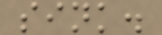sink.
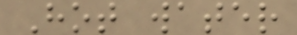Hot water
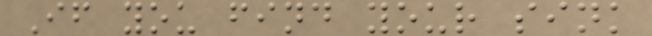If you find your sink
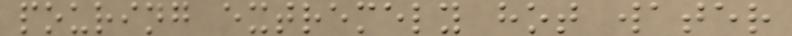pouring extremely hot water
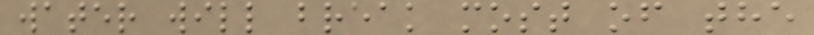water will break most of the
